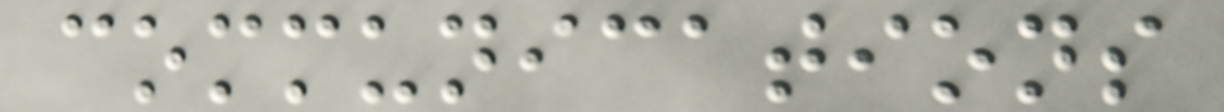communications
